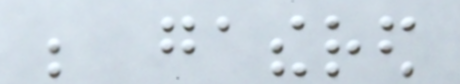be gathered
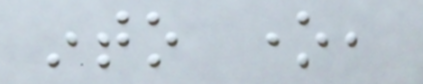into one,
